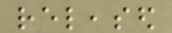released
